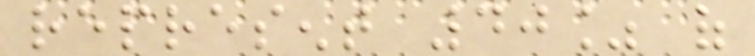represent 40% of
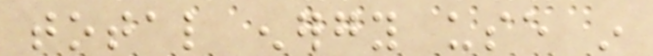total energy use in
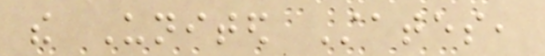the United States,
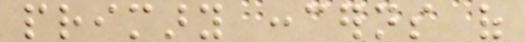primary concerns of
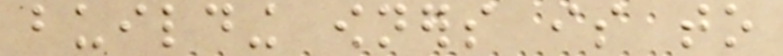building owners is to
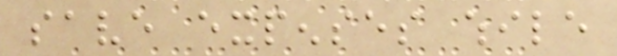save expenses while
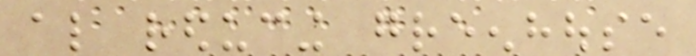also reducing greenhouse
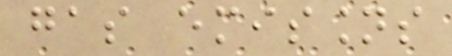gas emissions
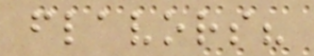flavors?
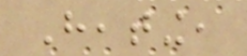Heating,
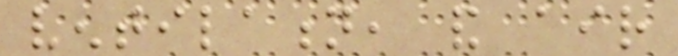ventilation, and air
